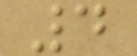4
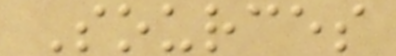Sources
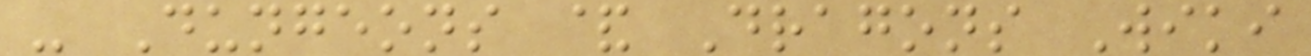- Dungeons & Dragons Wiki
